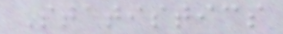Statistics
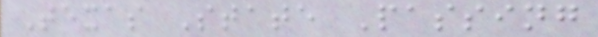Texas State Passing
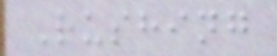Rushing
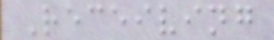Receiving
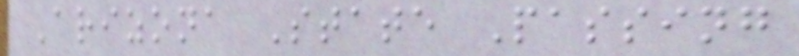Arizona State Passing
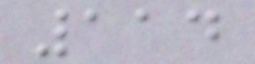114
